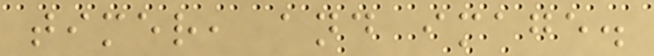timer, and image.
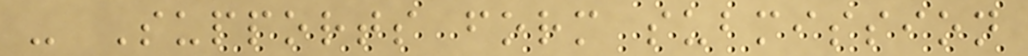- Supports form submission
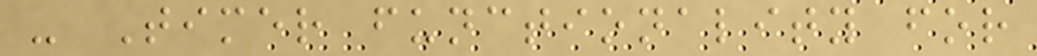- Timer functionality for
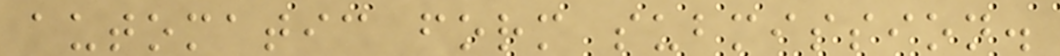automatic form submission.
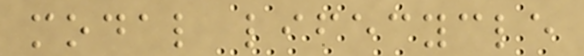modal lifecycle
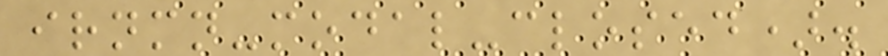irnmn-modal-closed).
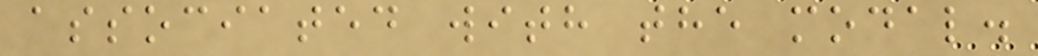associated with the modal.
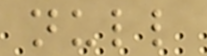null
